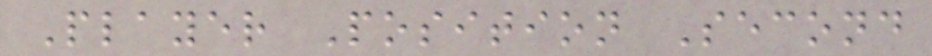Player Position Second
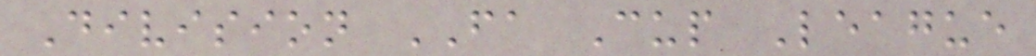Division FA Cup League
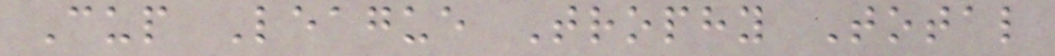Cup League Trophy Total
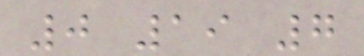0 19 7
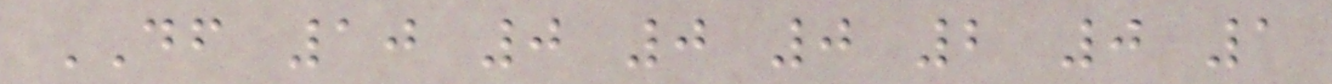DF 10 0 0 0 2 0 1
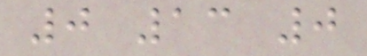0 13 0
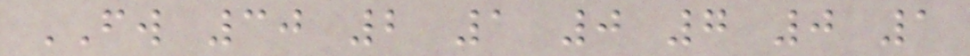FW 30 2 1 0 7 0 1
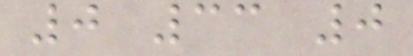0 33 0
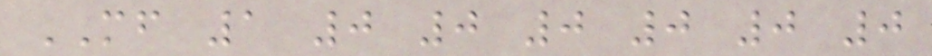MF 1 0 0 0 0 0 0
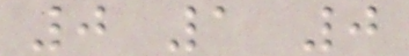0 1 0
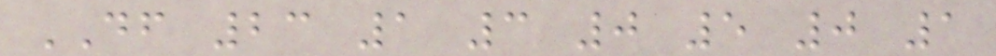DF 23 1 3 0 5 0 1
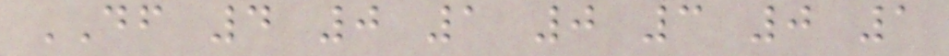DF 4 0 1 0 3 0 1
